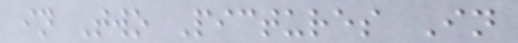in Two Pictures In
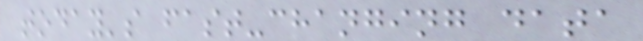today's fast-changing data
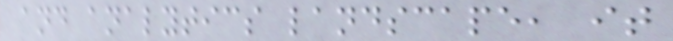and analytics landscape, it
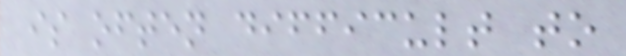is often difficult to
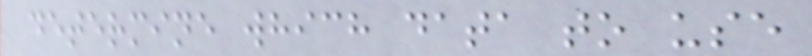determine which data to use
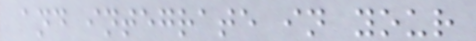and integrate in your
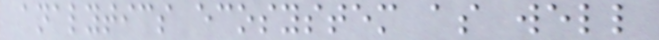analytics ecosystem as well
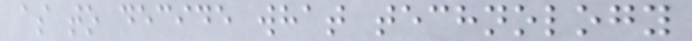as to decide what technology
